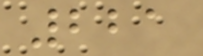221
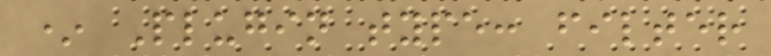* Plugin type: filter
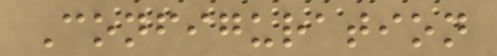Configuration
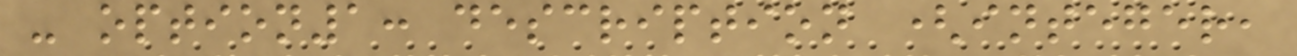- option1: description (integer,
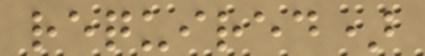required)
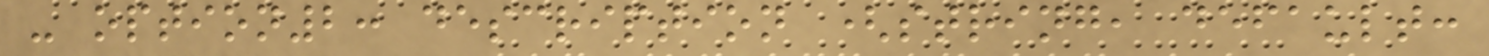- option2: description (string, default:
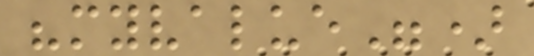"myvalue")
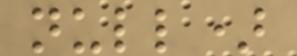null)
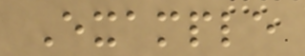Example
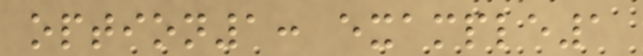option1: example1
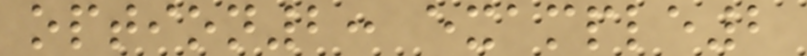option2: example2
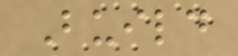Build
